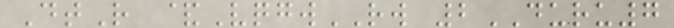DtR &VqgwRW 2DURU7
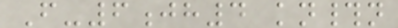F-6jh4 kn#n
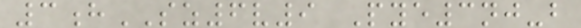3hSZ6v9 Pye3nj-b
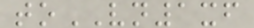toVN1xf
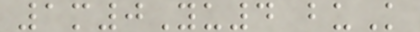1m0Yu4 buK
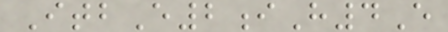ItbE2iH4E
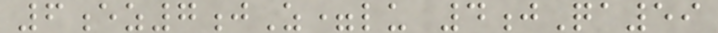6ez7jZ=lu 4jQa59
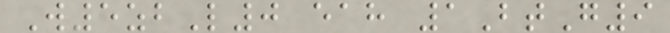W5zbL0 eah 1BtG9
